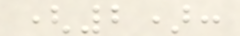(2):
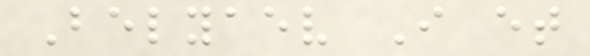Belyaev I et
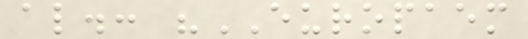al.: "EUROPAEM
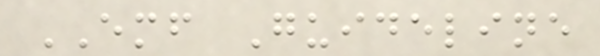EMF Guideline
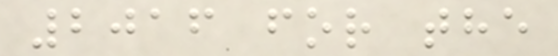2016 for the
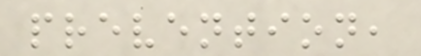prevention,
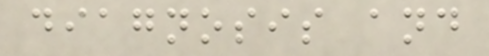diagnosis and
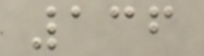136
